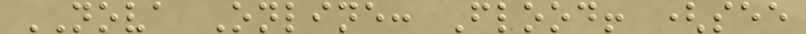NOVA Online: Flood! (see
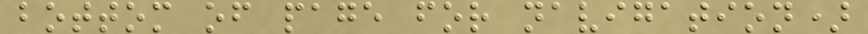bottom of page for navigation)
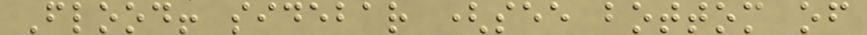Flood! sidebar (see bottom of
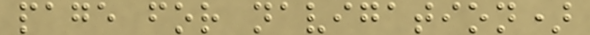page for navigation)
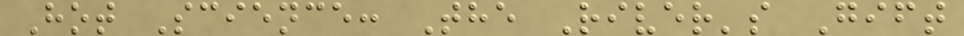Hot Science: The River's Gift
